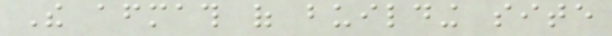The aftermath of building site
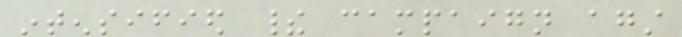intensified their campaign against
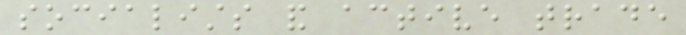socialists and active trade
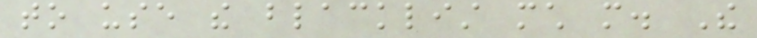to use the blacklist much more. The
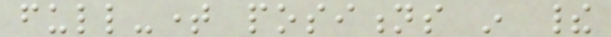full-time positions in their
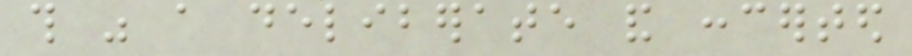this was a deliberate and concerted
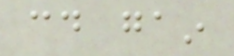could gain
